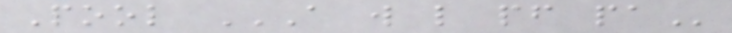Pool A W L PF PA
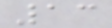13
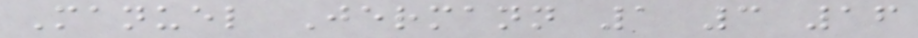Manuel Jermann 1 3 16
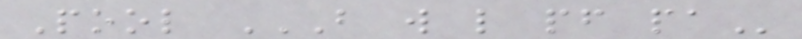Pool B W L PF PA
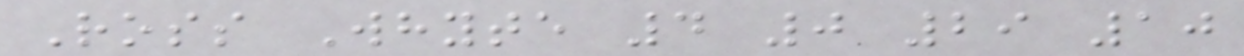Ross Whyte 4 0 29 10
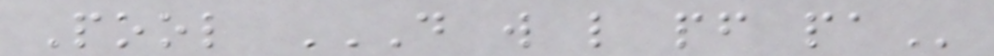Pool D W L PF PA
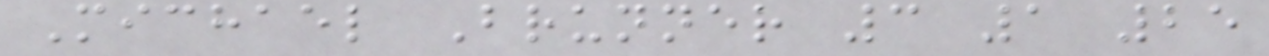Michael Brunner 3 1 25
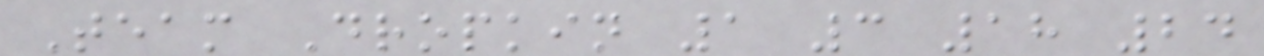Team Dropkin 1 3 18 24
